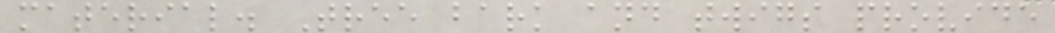material. Tree bark and twigs provide
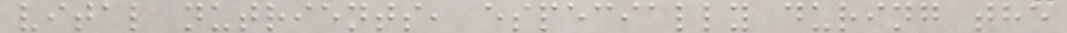vital nutrients, especially during the
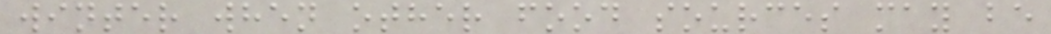winter when other food sources may be
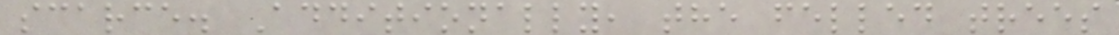scarce. Additionally, the felled trees
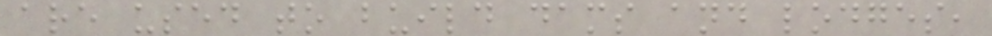are used to build dams and lodges,
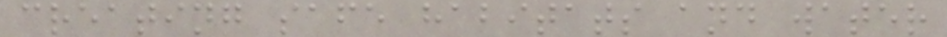creating safe habitats and water
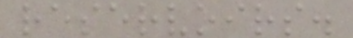reservoirs.
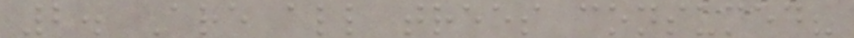2. Are all trees consumed?
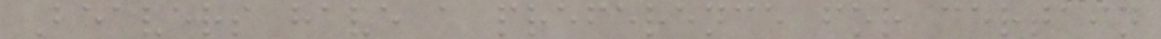Beavers have a preference for certain
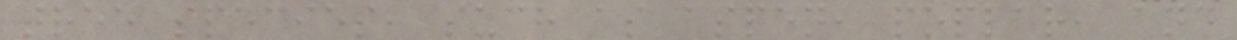tree species, such as aspen, poplar, and
